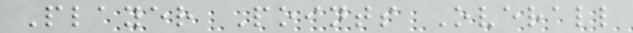Player Points Overall
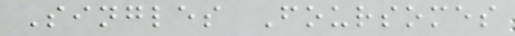Singles Foursomes
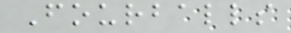Fourballs
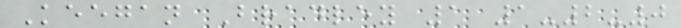Keegan Bradley 1 1-2-0
